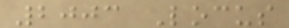2003 Locus
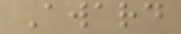Award
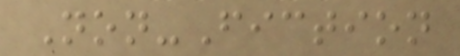Non-Fiction
